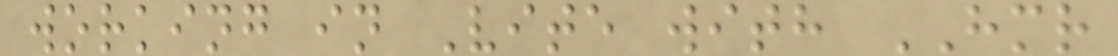working in Vite with HMR
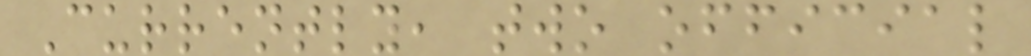Currently, two official
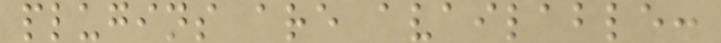plugins are available:
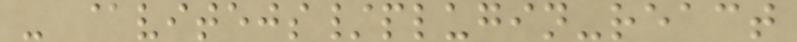- @vitejs/plugin-react
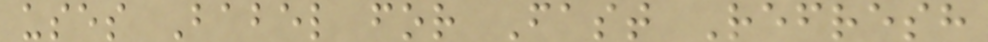uses Babel for Fast Refresh
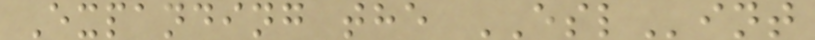Expanding the ESLint
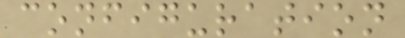configuration
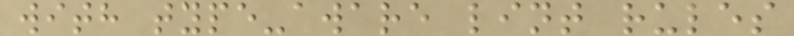with type-aware lint rules
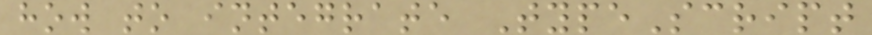how to integrate TypeScript
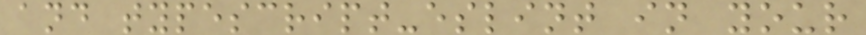and typescript-eslint in your
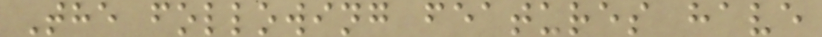The following features have
